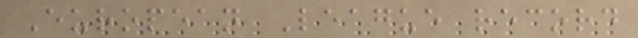European League record
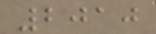2010
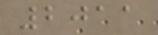2011
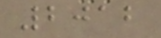2012
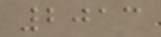2013
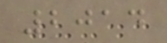2014
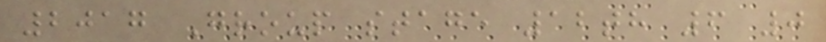2017 Group stage 12th 6 0
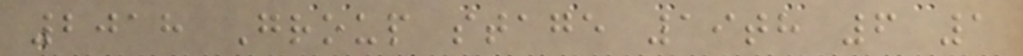2018 Group stage 19th 6 1
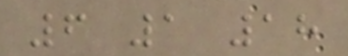6 1 18
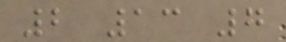2 13 7
